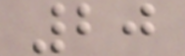20
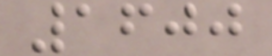1600
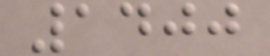1400
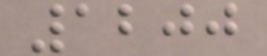1200
